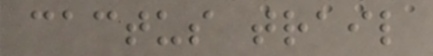cactus trail
